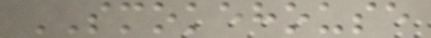SMOKEHOUSE
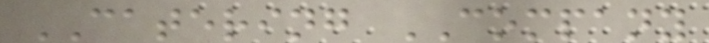CATERING COMPANY
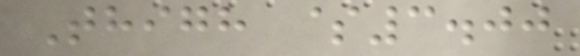Thigh $3.00
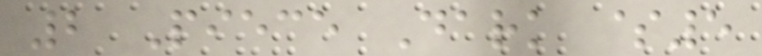2 Piece Dark $5
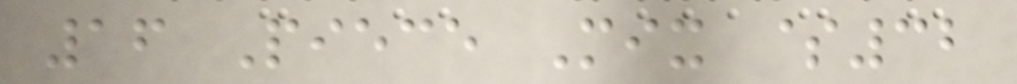16 Piece Mix $32
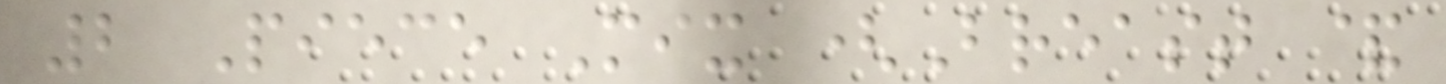2 Piece Mix (Breast &
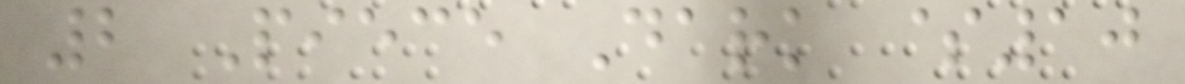2 Piece Dark $10
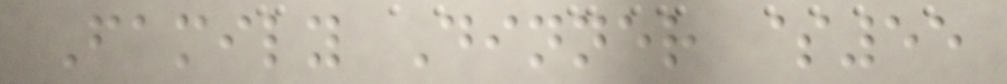Family Dinner $55
